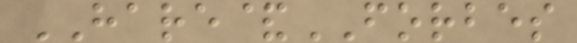HARE&FORBES
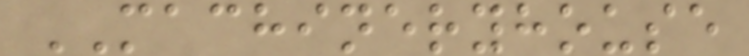MACHINERYHOUSE
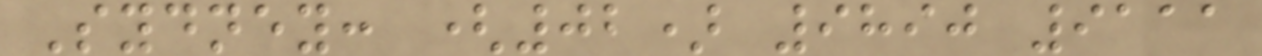Sydney: (02) 9890 9111
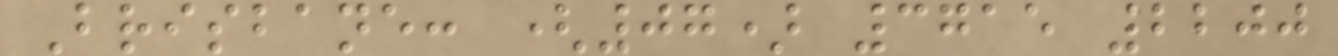Brisbane: (07) 3715 2200
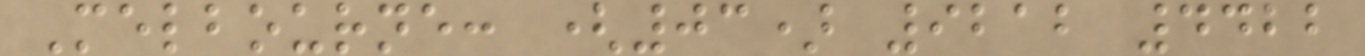Melbourne: (03) 9212 4422
